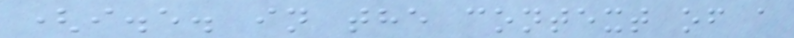(i.e. in the context of a
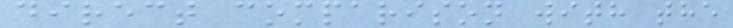direct comparison with the
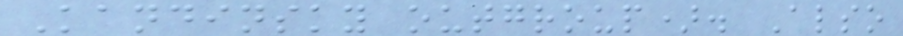Kandinsky outgroup). Also
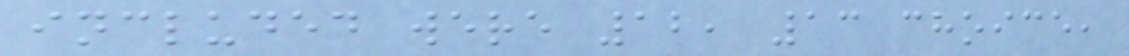included were 12, 13 choice,
